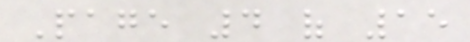Page 4 of 15
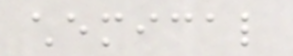chemical
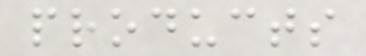products
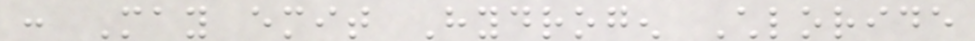: May emit Hydrogen Chloride
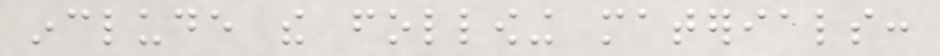include the following materials:
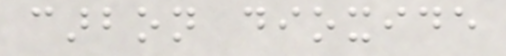carbon dioxide
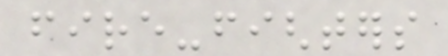fire-fighters
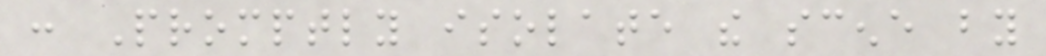: Promptly isolate the scene by
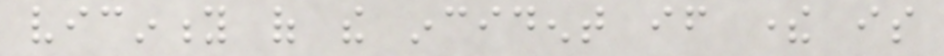vicinity of the incident if there is
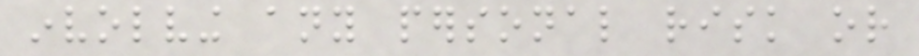involving any personal risk or
